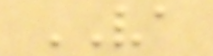VA
